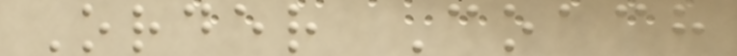Order Coach
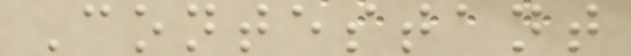Contestant
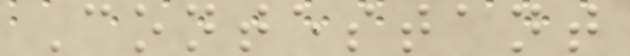Contestant
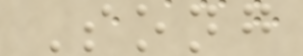Song
